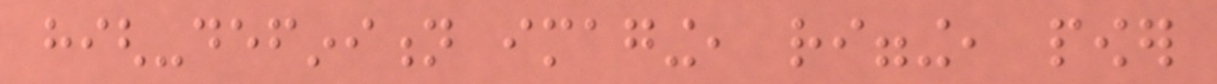high-definition imaging, rigging, power
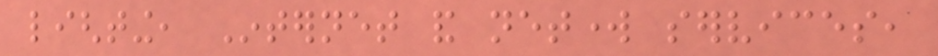lighting, Internet and network services,
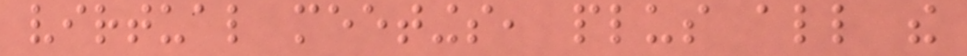virtual meetings, plus all the
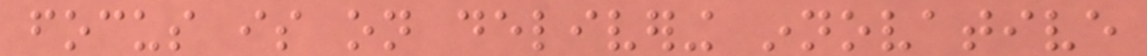focus is on delivering innovative
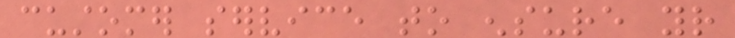customer service to ensure your
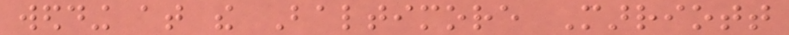wedding at the Baltimore Marriott
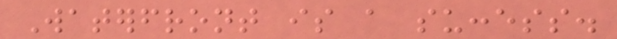Waterfront is a success.
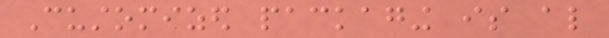Customized packaging is also
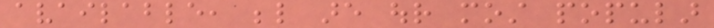available, below are our most popular
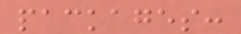packages:
